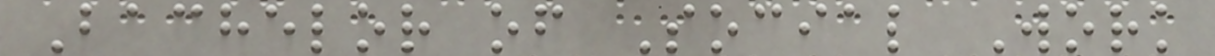Bachelor of Social Work
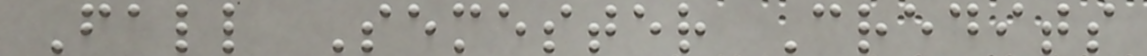Fall Semester Credits
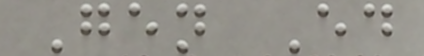Gen Ed
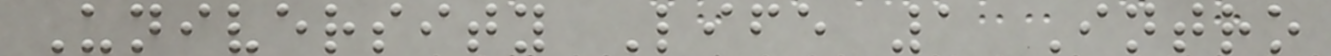University Life 1 Intro
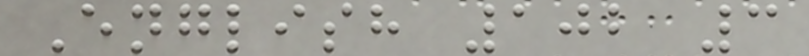English 102 3
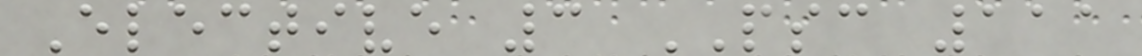Elective 3 PSC 111
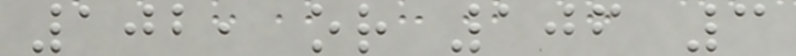102, or 106 3
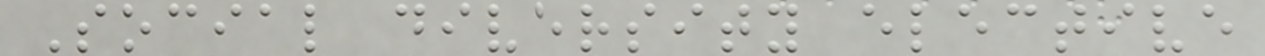Social diversity elective
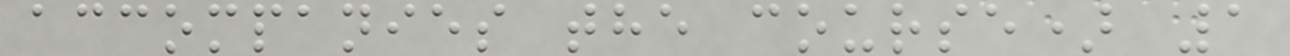accompanies the course) 1
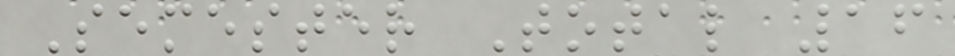Semester Total 16
